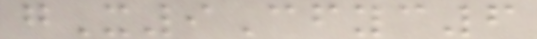gX9Cfyc6
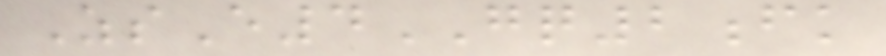ZsE4GQ2fk
